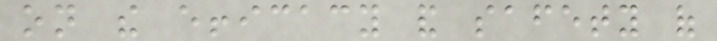on the efficacy and safety of
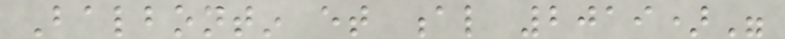Balbontin et al 2019)"
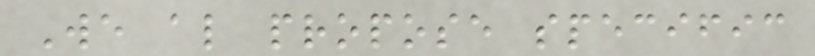We also propose specific
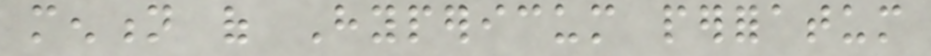mention of Hypericum perforatum
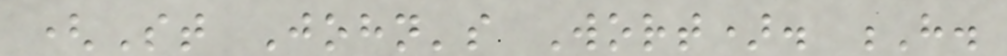(St John's Wort). H.
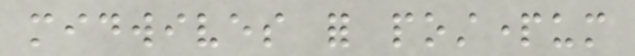midwives for postpartum
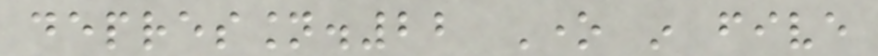depression.22 One in five
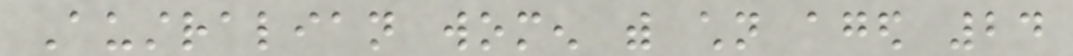Australian women with children aged 24
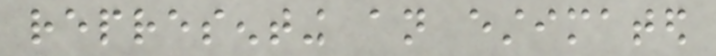representing an estimated
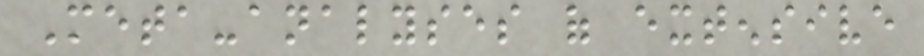Meta-analyses of extensive
